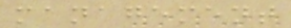management
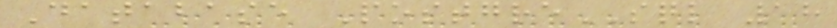Database PostgreSQL 18
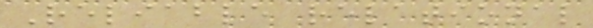Reliable relational
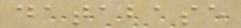database
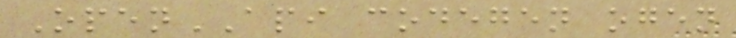OpenAPI codegen ogen
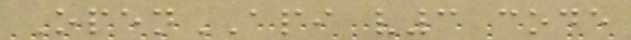OpenAPI v3 code
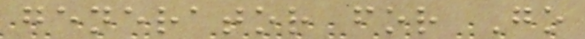generator for Go
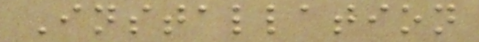Installation
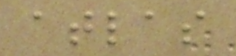atlas
